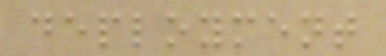deployment
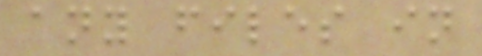any files in
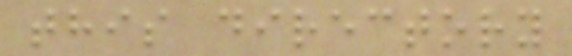this directory
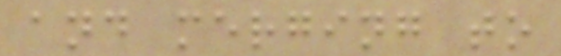and merging to
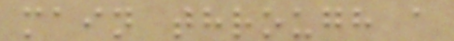main through a
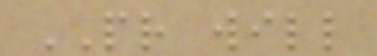PR will
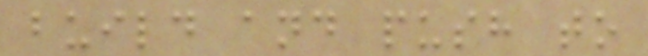build and push to
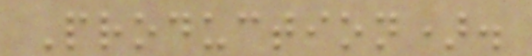Production).
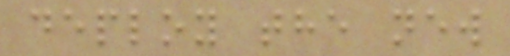deploy the new
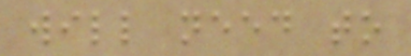will need to
